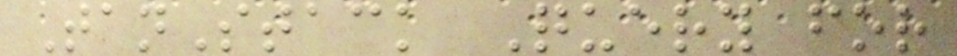TanStack Query for
